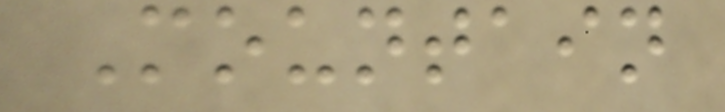Mountain
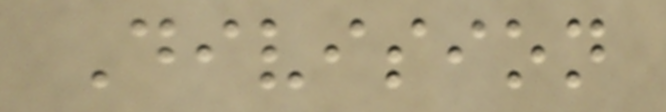Division
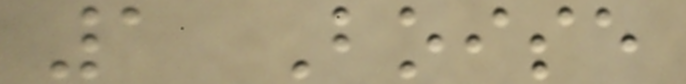1 Boise
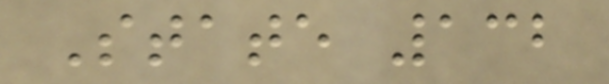State 132
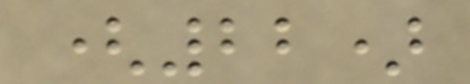(22)
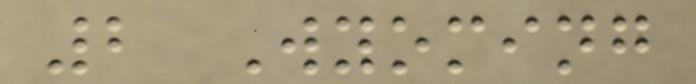2 Wyoming
